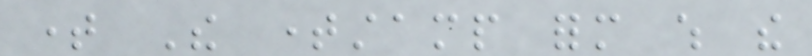time The timestamp form which the
